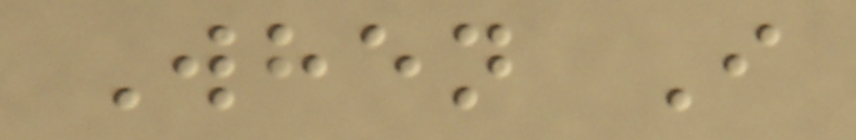When I
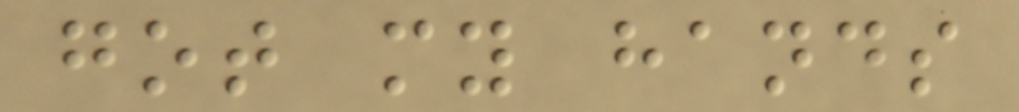got my hands
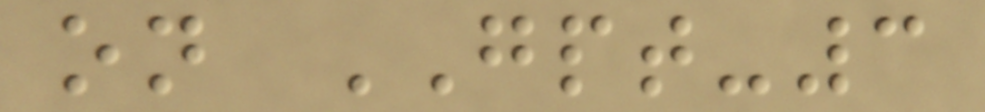on GPT-3
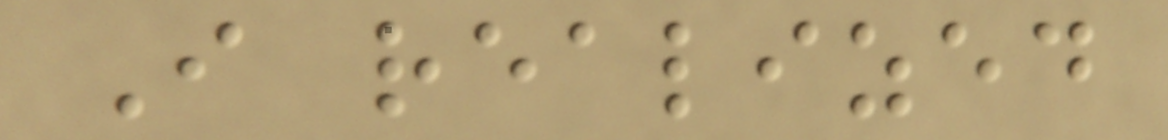I realized
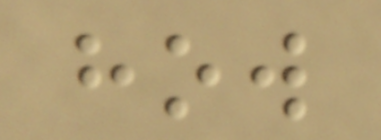how
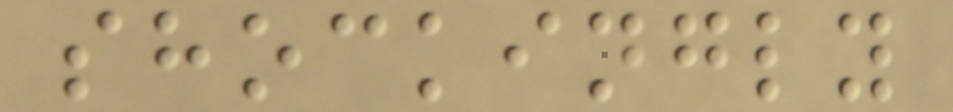shockingly
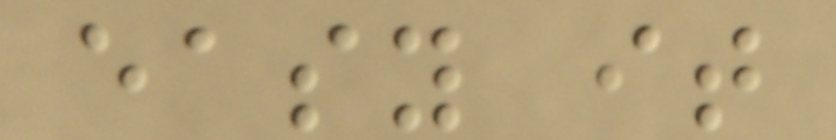easy it
